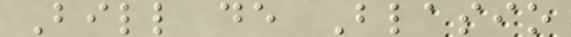Bill de Blasio
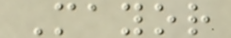Mayor
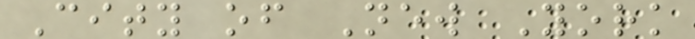City of New York
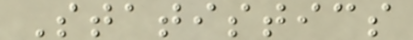Statistics
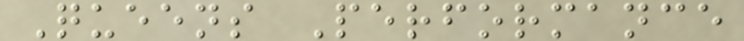Queens Performance
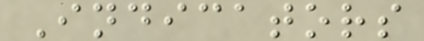Indicators
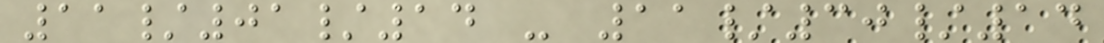11/01/14 - 11/30/14
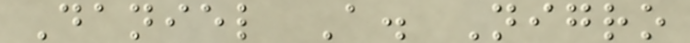Daniel A. Nigro
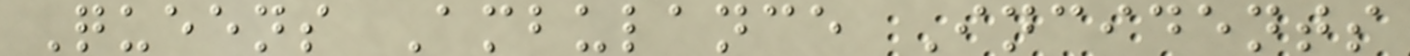Queens Ambulance Incidents
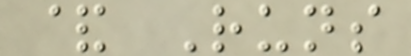& Runs
